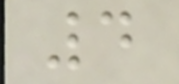4
